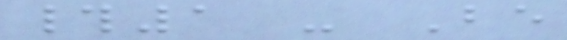#1 - Be
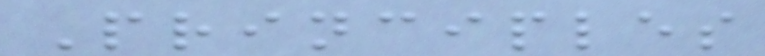Principles
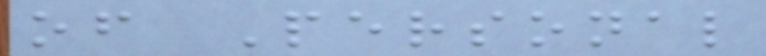of Personal
